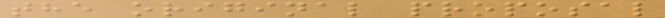the original proposal
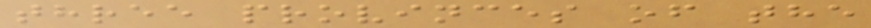three provinces of the
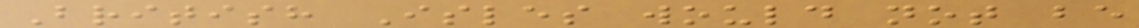British Isles would not be
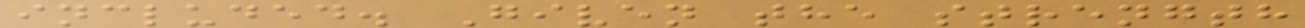included. Given the strength
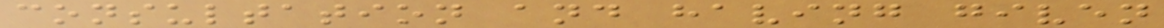consultation and having given
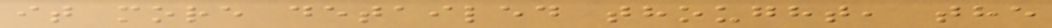it more detailed thought, the
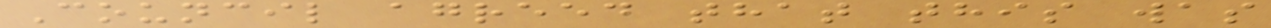Council agreed that this was
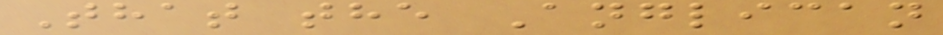That the Anglican
